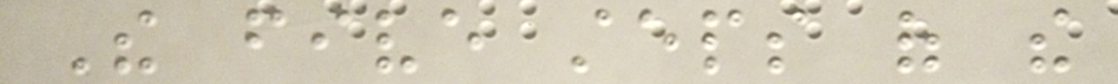The five steps of the
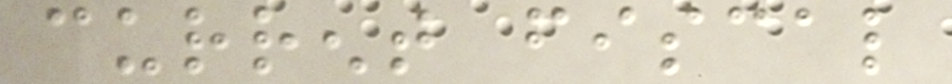current fiscal
